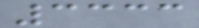3333
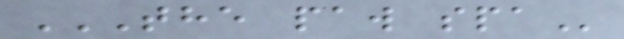THE PAW SPA
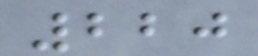220
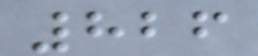826
